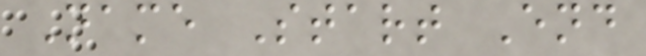Name Start End
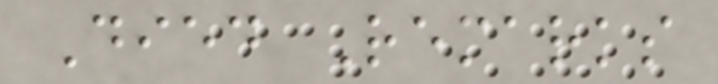Died Remarks
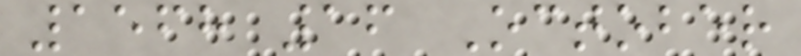1568 16 October
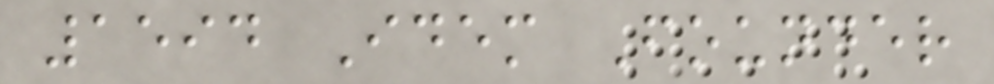1594 Idem Founder
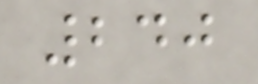240
